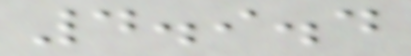4.9.4
